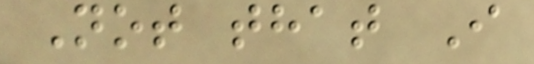Not that I
